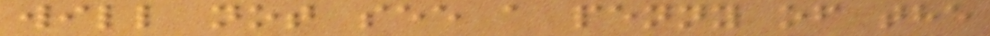will not see a penny of the
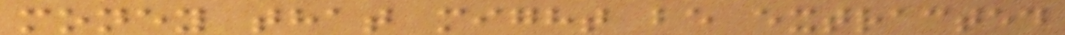money that might be extracted
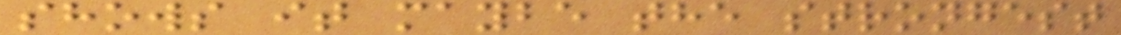shows it maybe the strongest
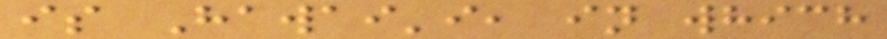is Hawai'i, in which
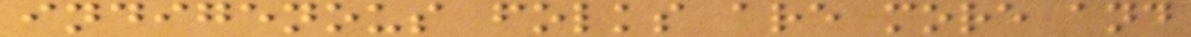indigenous folks are more and
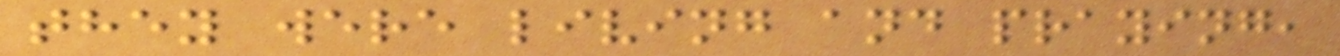they were living and praying,
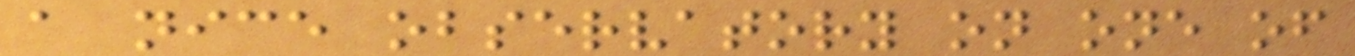a nice observatory on one of
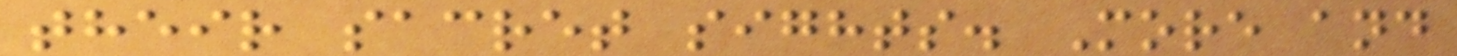their sacret sights. More and
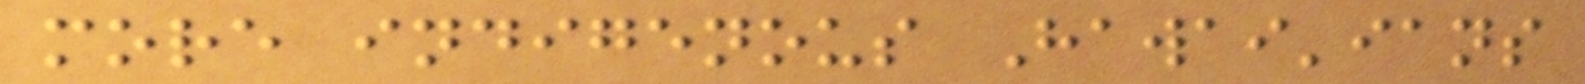more indigenous Hawai'ians
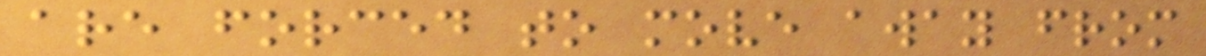are forced to move away from
